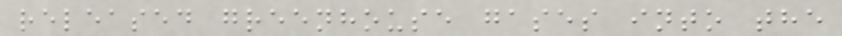released greenhouse gases into the
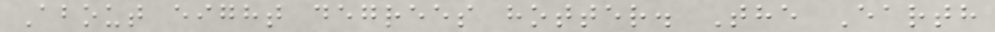About eight degrees hotter. The Earth
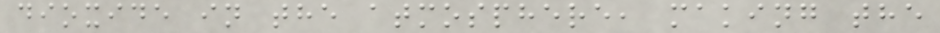dioxide in the atmosphere, making the
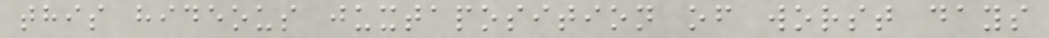this hideous juxtaposition of worst days
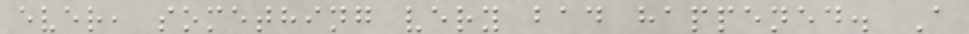ever, something very bad happened. A
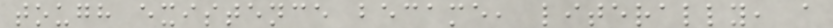tough existence became, literally, a
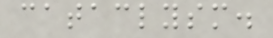cataclysm.
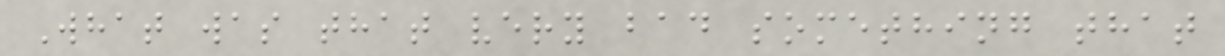What was that very bad something that
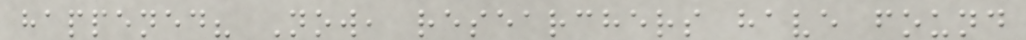happened? Now, researchers have found
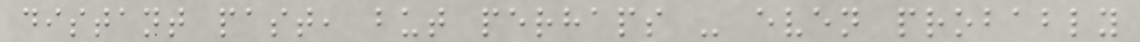distant past, but perhaps - even probably
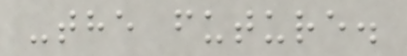-the future.
